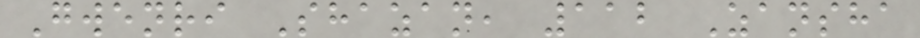Gwenri Shazan, 112 Zansha
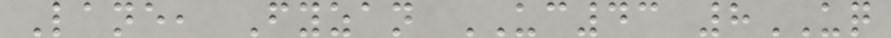Lane, Fyzan UC43 8UQ
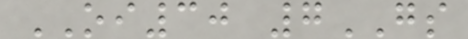OI30 7GS
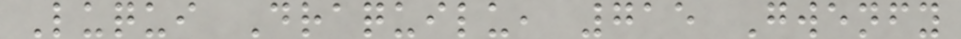Luqui Draquilu, 715 Gwenfy
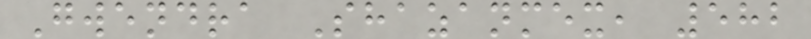Gwendra Shazanmex, 582
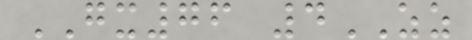GX76 4ZZ
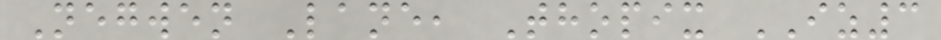Negwen Lane, Thopix IZ3
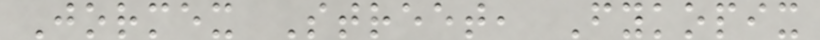Jormex Street, Fykopix
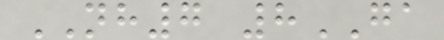NH7 8GA
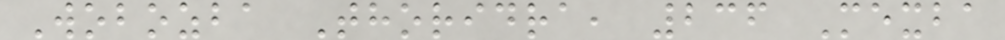Wobozba Thoridra, 236 Mexba
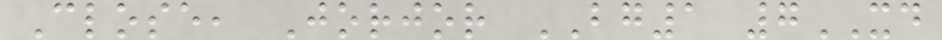Close, Jorjor BG1 7XD
